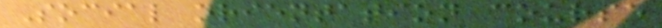Social orientation course
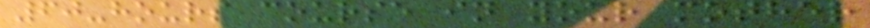60-hours course in your mother
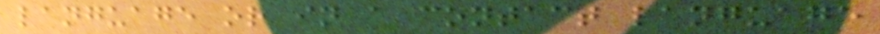language or in a contact language
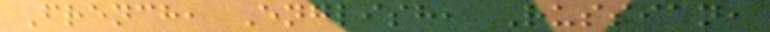French, English, Russian,
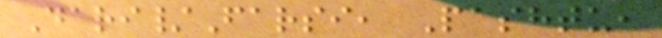Dari/Farsi, Pashtu,
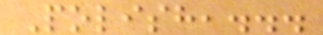Polish,...
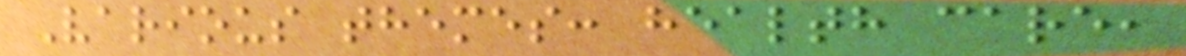Various themes: health care,
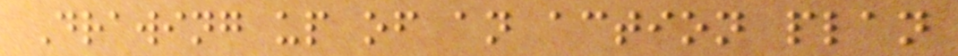Drawing up of an action plan
